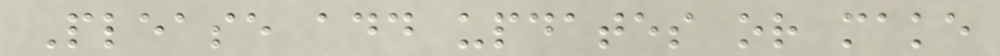Please add updates or make
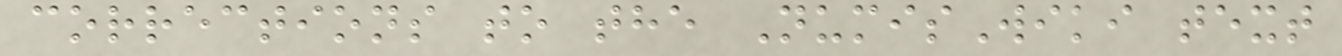corrections to the NumisWiki text
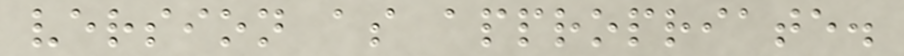version as appropriate.
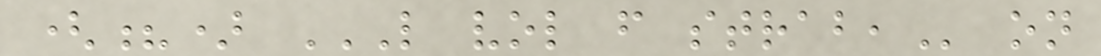(?) L VOL F STRAB, on
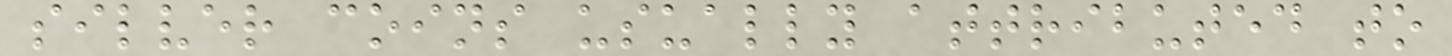silver coins usually attributed to
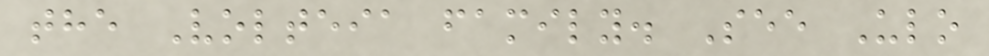the Volteia family. See Ulo
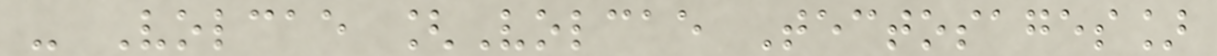- Volcae [Volcae Tectosages]
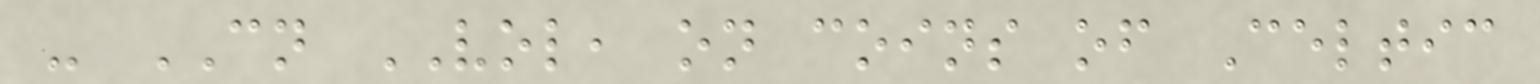- CN VOL, on coins of Celtic
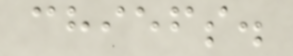chiefs.
